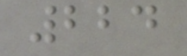224
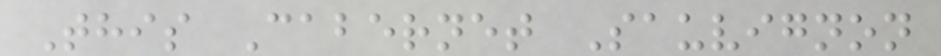This Cabernet Sauvignon
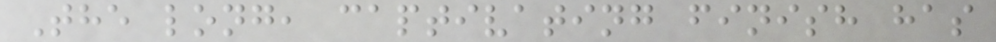The long, captivating finish has
